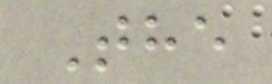The
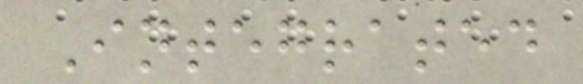Integrated
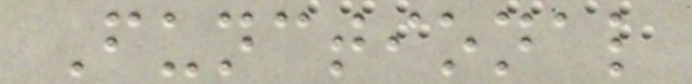Functional
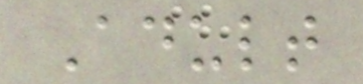Adult
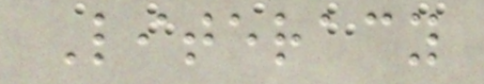Literacy
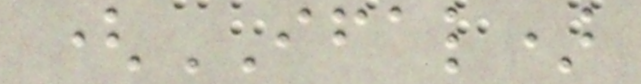(IFAL)
